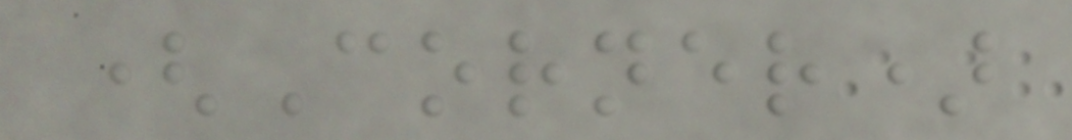(Corner)
